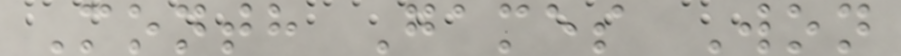Month Games Won
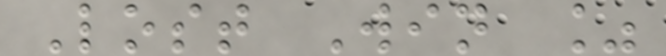Lost Win %
